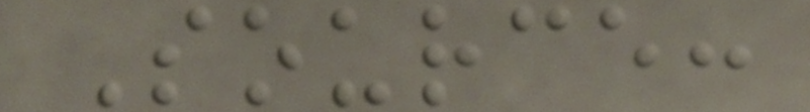Source:
